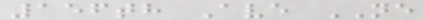156th Ave NE
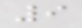9
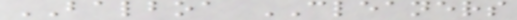BALBOA CLEANERS
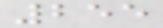255
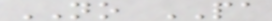NO PA
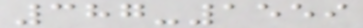387-1559
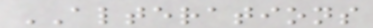ALTERATIONS
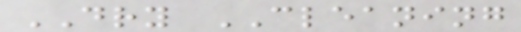DRY CLEANING
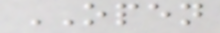OPEN
